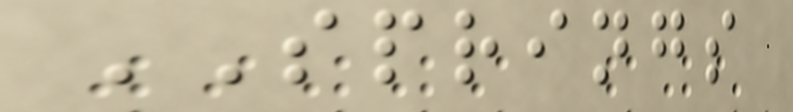SPRINGS
